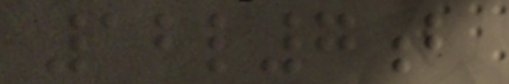12l7b
